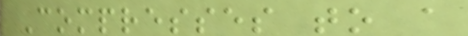Compresses to a
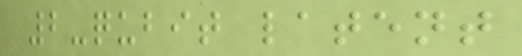2-qubit latent
